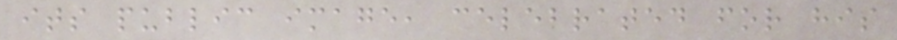its public image, celebrated for his
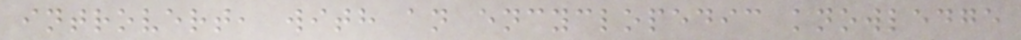introvert, with an encyclopedic knowledge
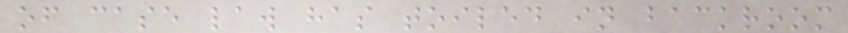of case law has toiled in backroom
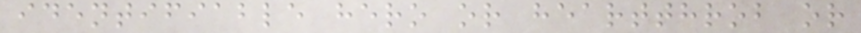identifiable hero or heartthrob or
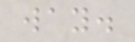way.
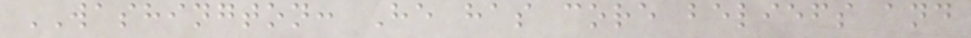WASHINGTON: He has core beliefs and
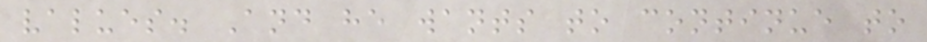values. And he wants to continue to
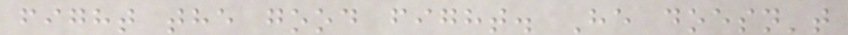fight the good fight. He doesn't
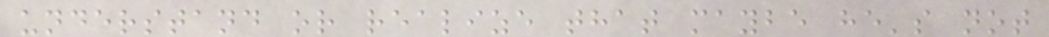understand or realize that maybe he's not
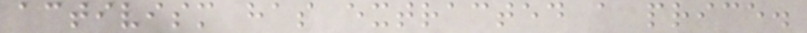activism has extracted a price.
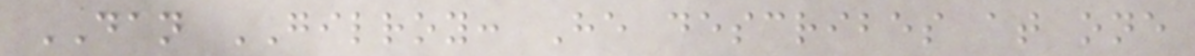DAN GILROY: He describes at one
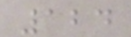124
